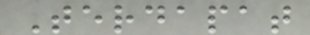Terdapat
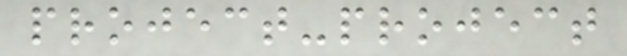project-project
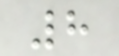8
